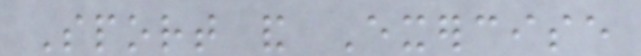Sport and Exercise
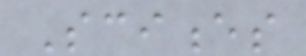Sciences
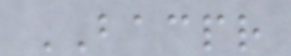BACPR
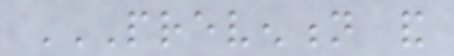PREVENTION AND
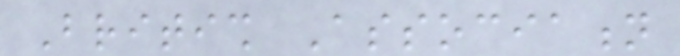British Association
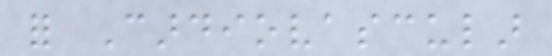for Cardiovascular
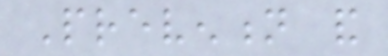Prevention and
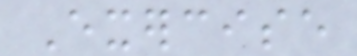Exercise
